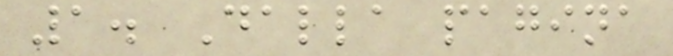1. Dalla pagina
